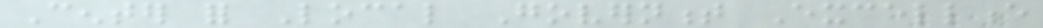Center for Local Government Excellence
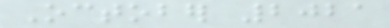October 2021
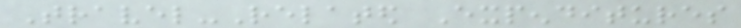Travel-Related Expenditures
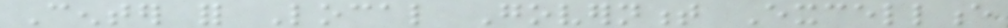Center for Local Government Excellence
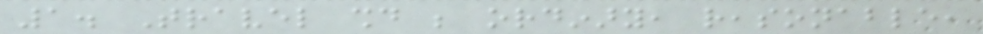1. Travel should be ordinary, reasonable,
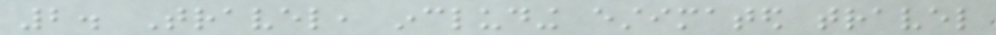2. Travel, including estimated travel
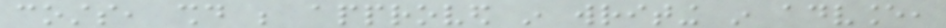costs, should be approved in writing in advance,
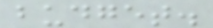budget.
